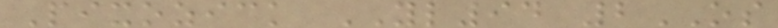Pixozick YL94 2OS
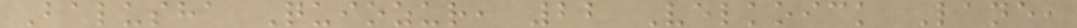Balusha Quiozur, 22 Velkoick Lane,
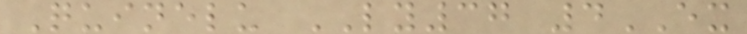Quinelu LY37 4EX
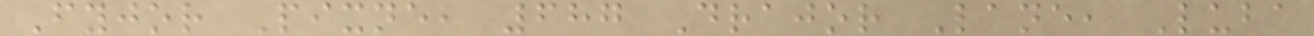Fyjor Pixne, 687 Drajor Lane, Luba
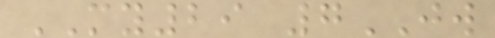MY29 7JW
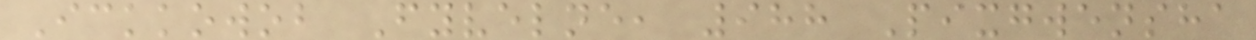Ickkowob Fyvelne, 988 Pixgwensha
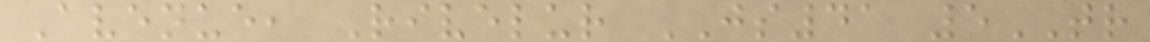Avenue, Rivelur JS41 5TR
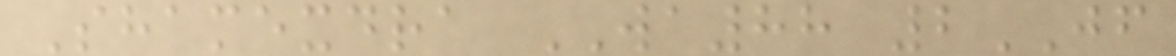Shamexdra WA88 2JF
